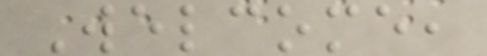Welcome,
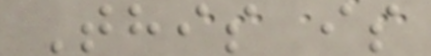This is
